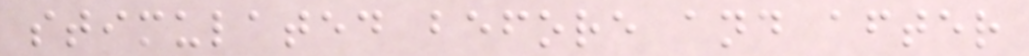stimulated before and after
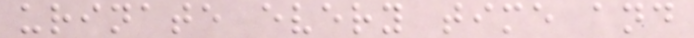urinate every time and
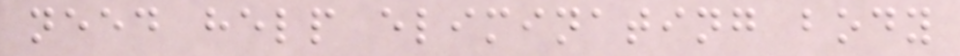need help eliminating body
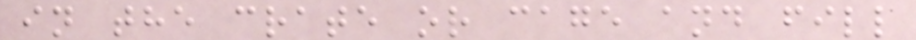in the crate or cage and fill
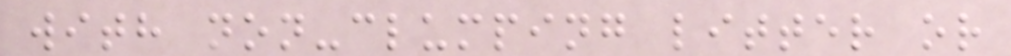with non-clumping litter or
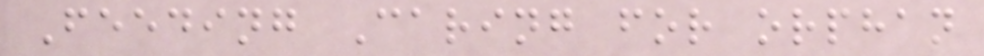Feeding Caring for orphan
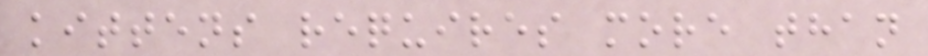kittens requires more than
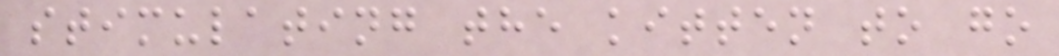stimulating the kitten to go
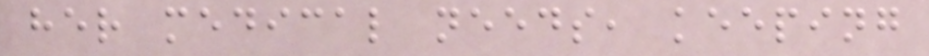her medical needs, keeping
